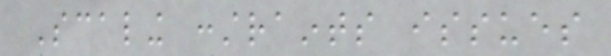Scaling constraints issues
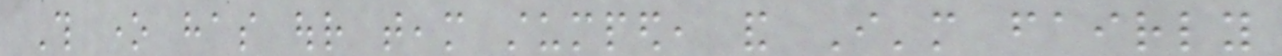This one has our team stumped, and I'm fairly
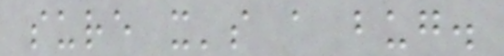sure it's a bug.
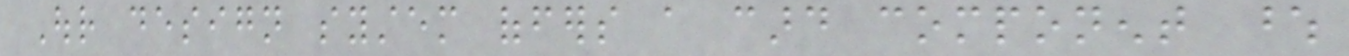Our design system offers a card component whose
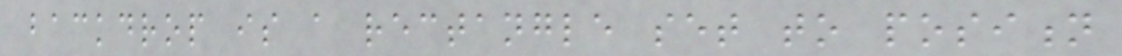backdrop is a rectangle set to position
